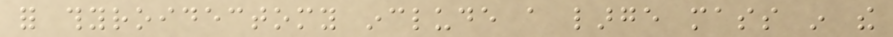for thyroidectomy include a large mass in the
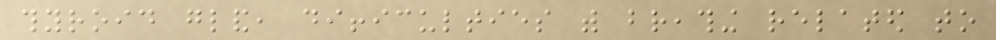thyroid gland, difficulties with breathing related to
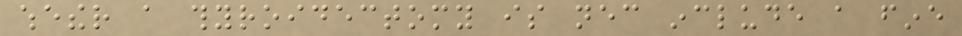whether a thyroidectomy is necessary include a fine
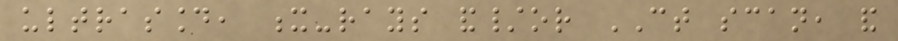ultrasound, x-rays and/or CT scan, and
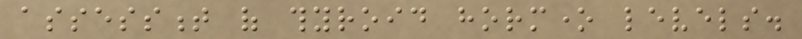assessment of thyroid hormone levels.
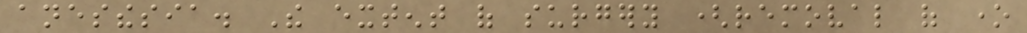anesthesia. The extent of surgery (removal of one
